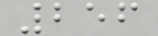256
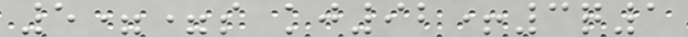5==s kj92+3q1
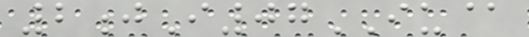2jI07IU@
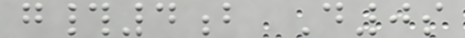g#4b D0s
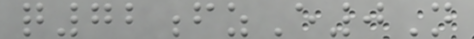q72fzE0N
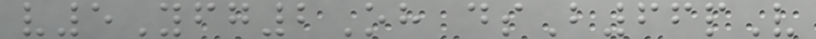v5Yfg2Oh dsB66pV
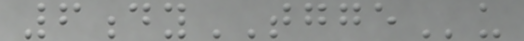6dyTGGEu
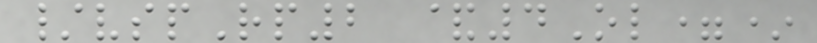/vspRp2 &4Ol=*
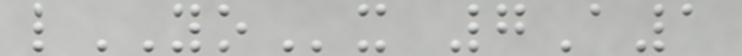lYOx 7A1
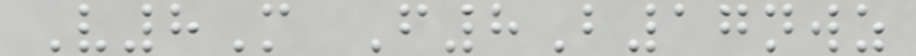V8M F8B17nwz
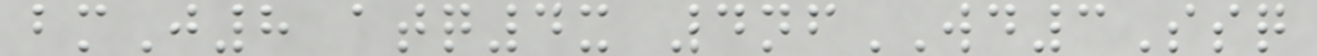bmJ8 atq4x 4nfWD3Ssq
